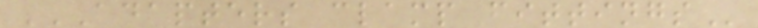ADAPTERS CLAMP FITTINGS
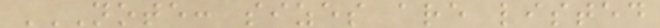NOTE: SIZES ARE LISTED
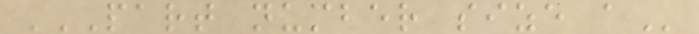PART NUMBER SIZE A
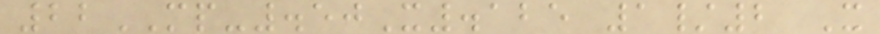22MP-.50X.125 1/2 X
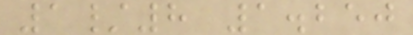1/8 1.250
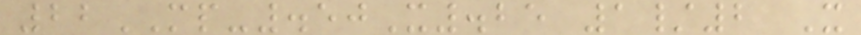22MP-.50X.25 1/2 X
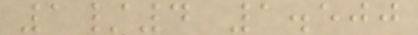1/4 1.500
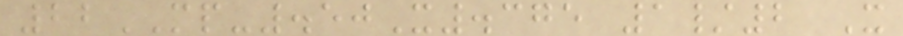22MP-.50X.375 1/2 X
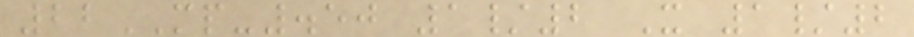22MP-.50 1/2 X 1/2
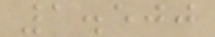1.500
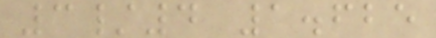3/4 1.625
